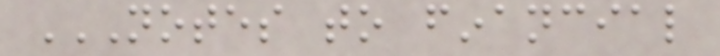NOTES TO FINANCIAL
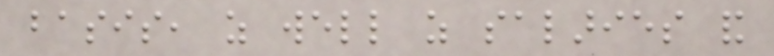basis, as well as salaries and
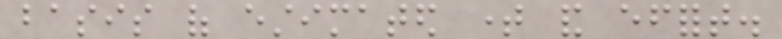basis of estimated time and effort.
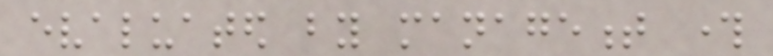evaluated by management through
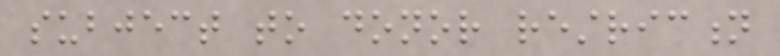subject to donor restriction
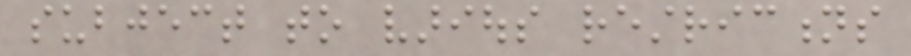subject to various restrictions
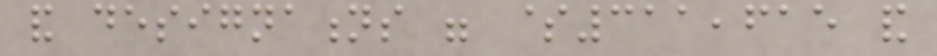and designations were $311,615 and
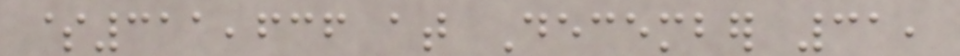$311,636 at December 31,
